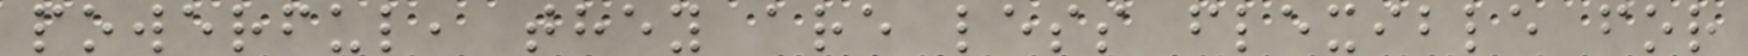powerful, they are less flexible for
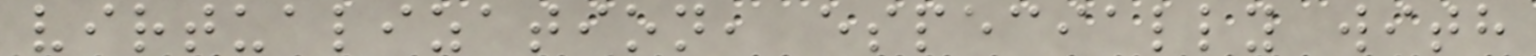virtualization, especially with
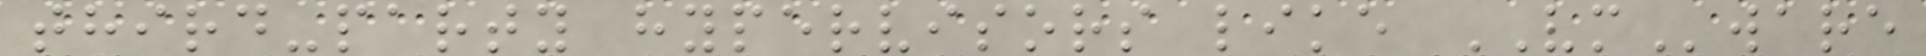third-party hypervisors like VMware
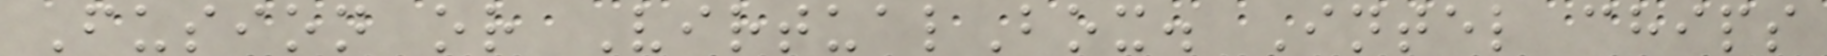Fusion or VirtualBox. Intel chips
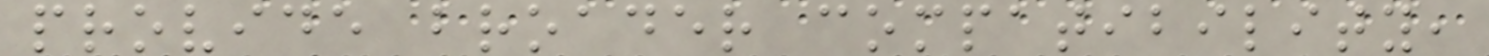provide broader compatibility,
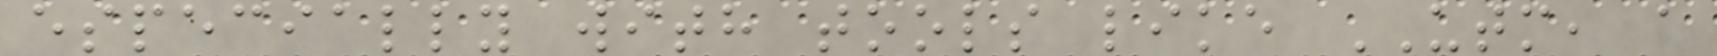especially with tools like UTM, a
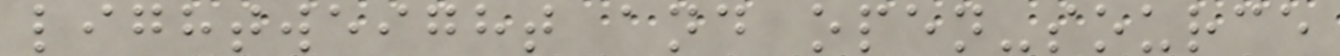lightweight and open-source
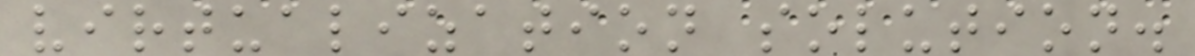virtualization solution.
